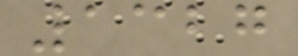1327
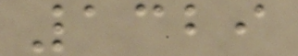1329
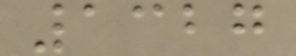1327
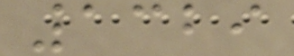1329
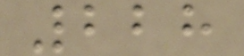228
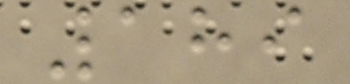189
